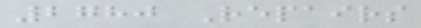2780 Repairs
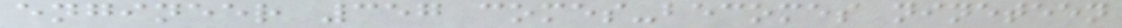engineer 357 comes-becomes nineteen
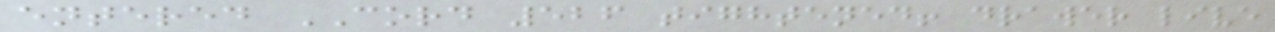entered CORD 526 tightened! drawer live
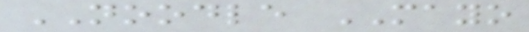NOODLE MAYO
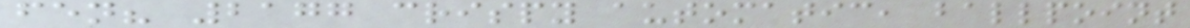fen? 2177 crispy automatic, ballpoint
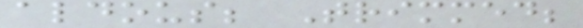aldous; Trimmed;
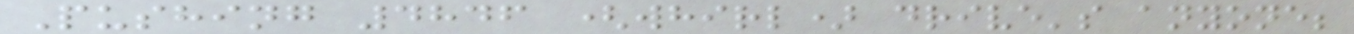Pushing 4846 (whirl) drive's anyone;
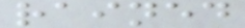rained
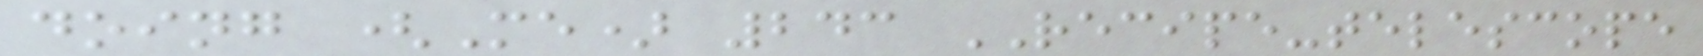doing (Me) 243 RECIPE-telescope
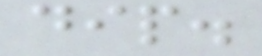dip.
